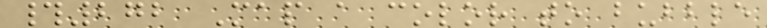#272 Map a color to bubble
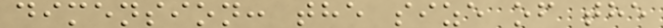dimension: the size of the
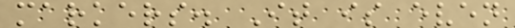markers. It is even
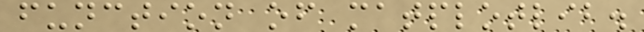function of matplotlib.
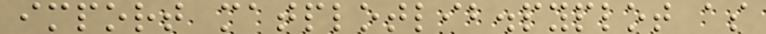import matplotlib.pyplot as
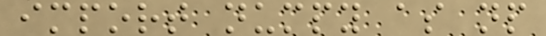import numpy as np
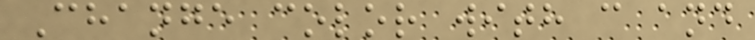Change color with c and
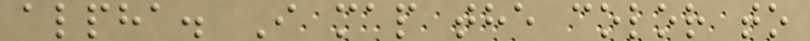alpha. I map the color to
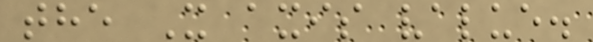the X axis value.
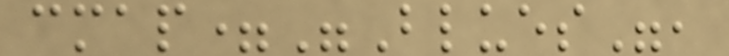cmap="Blues",
